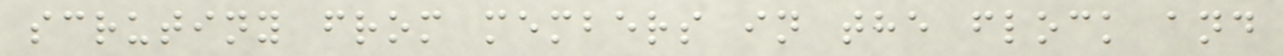scrutiny from members in the flock and
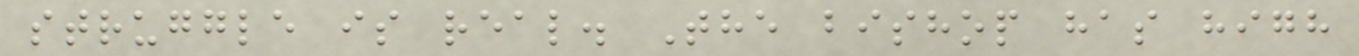struggle is real. The bishop has high
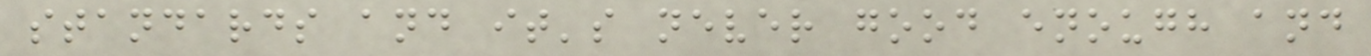standards and it's never good enough and
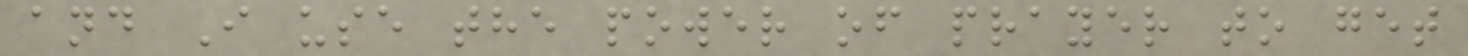and I use the power of prayer to get
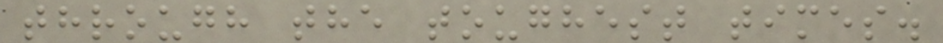through the toughest times.
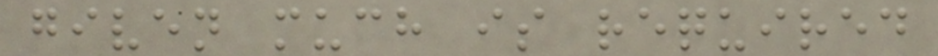given much is required
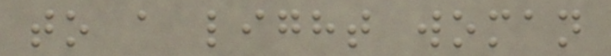to a light woman
